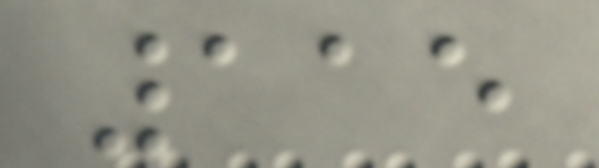115
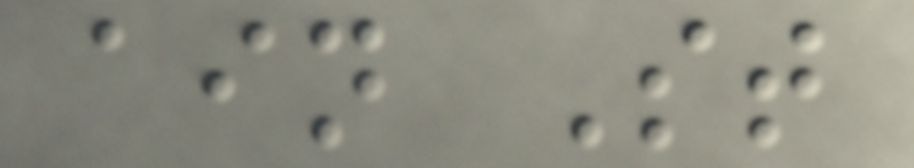ain St
